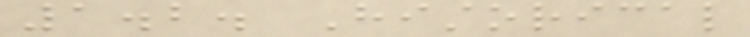1.2. Historical
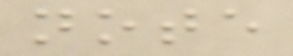note
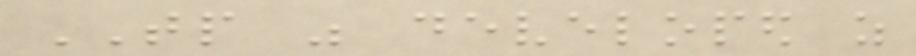TP was developed as
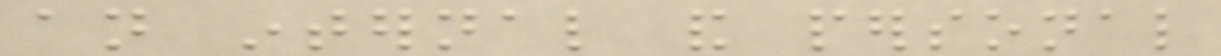an internal and personal
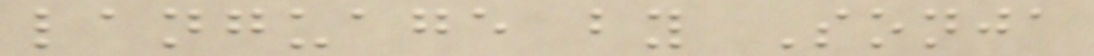language by Sonja
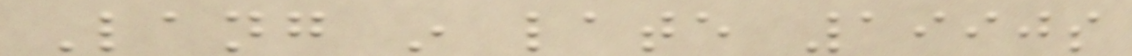Lang in late 1990s
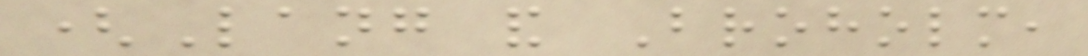(Lang and Broholm,
